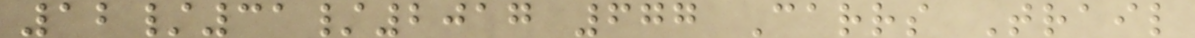12/31/2017 677 Carrs Trail
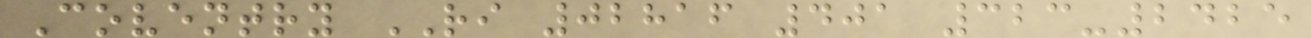Coventry RI 02816 401 323-2425
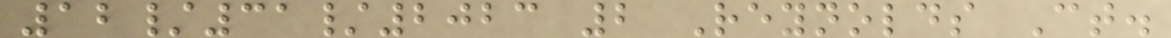12/31/2023 2 Reynolds Ct.
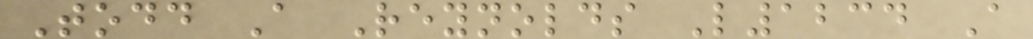Todd A Reynolds L1234 A
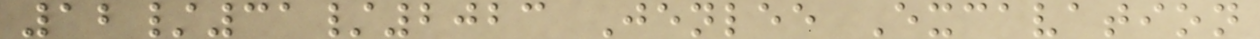12/31/2023 Jenlee Excavation
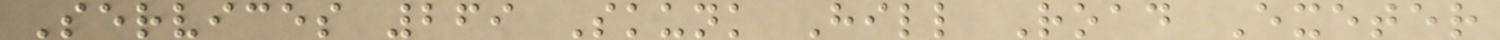Services 269 Skunk Hill Road Exeter
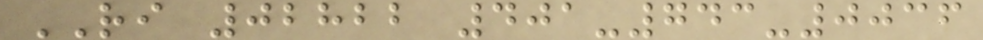RI 02822 401-743-0036
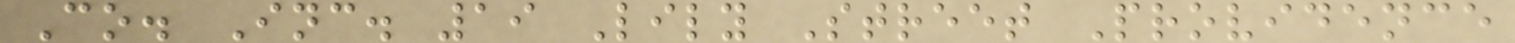Co. Inc. 19 Lily Street Providence
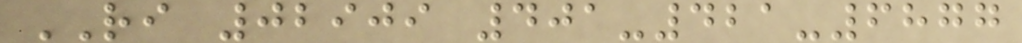RI 02909 401-421-6877
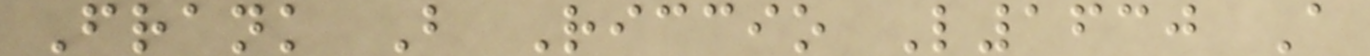Frank B Riccio L1630 A
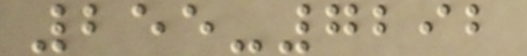255-7292
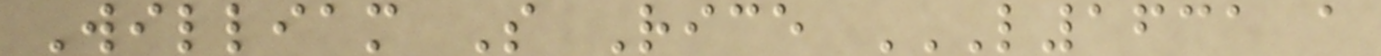William S Rice L1631 A
